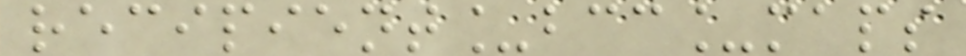recipient_bcc_maps
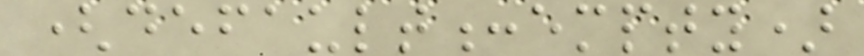(default:empty)
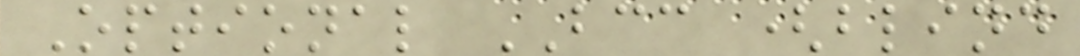Optional BCC (blind
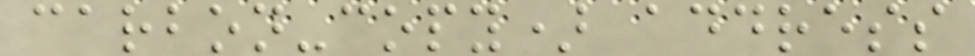carbon-copy) address
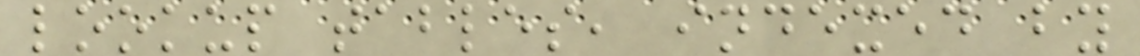lookup tables, indexed by
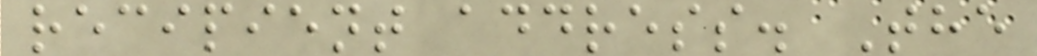recipient address. The
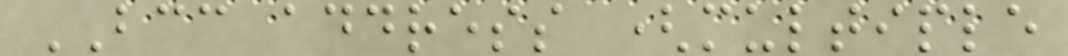BCC address (multiple
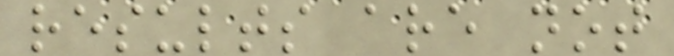results are not
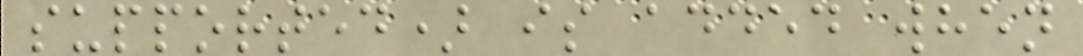supported) is added when
